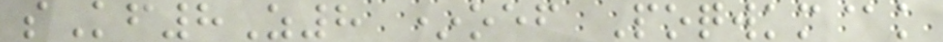sKf8Z8 *oef Poqwkm@k
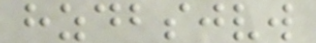hzdbsjvw
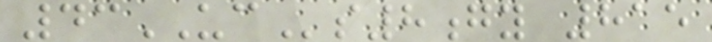43UCs8gy 815
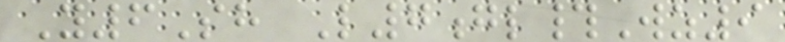Y6Sh L7gl#Wz9
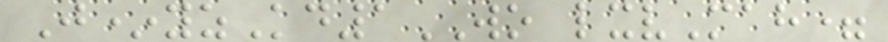J*yzKd1WO lxvMah=
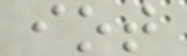iot
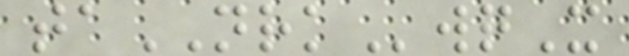taNRKwqX
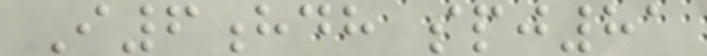I6hdh spj81
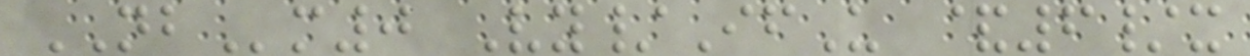NBm0 Vy/IfU &6/x
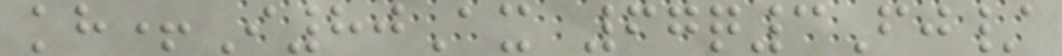kh+I80Ax 67q3Fj/
